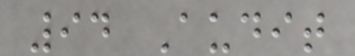94 Audit
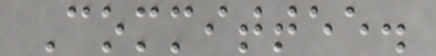Committee.
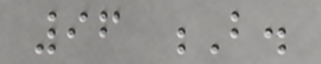96 B.
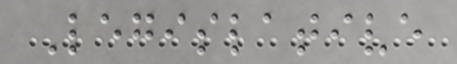Legislative
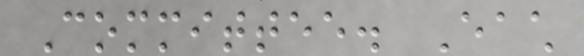Committee. Each
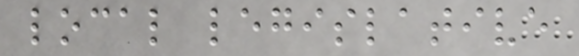local legislative
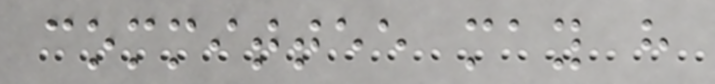committee may have
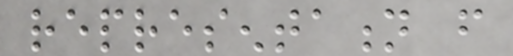representation from
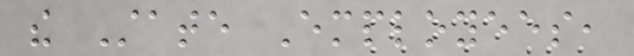the State Employees,
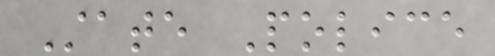State Police
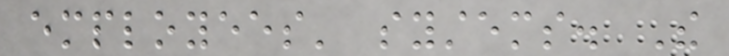employees' systems. The
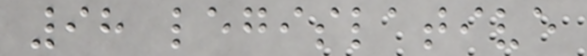98 legislative
